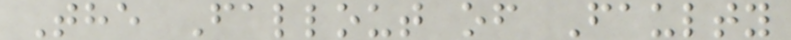The Fallout of Faulty
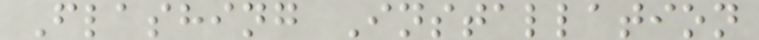Flashing Installation
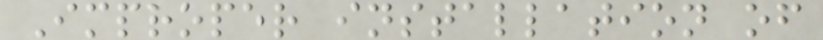Improper installation of
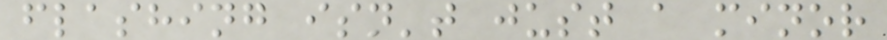flashing isn't just a minor
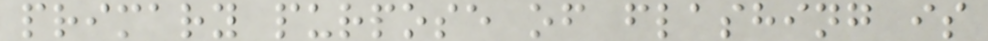primary purpose of flashing is
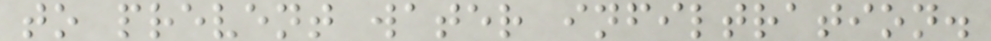to prevent water infiltration.
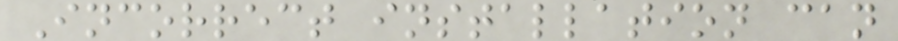Incorrect installation can
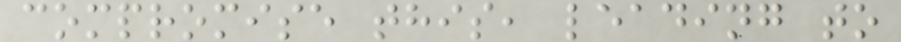compromise this, leading to
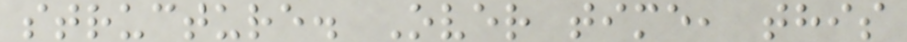structure. Over time, this
